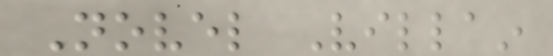Novel Villain
